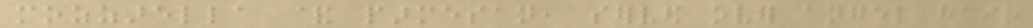mozzarella & parmesan, served over angel hair
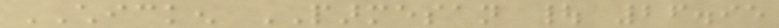CHICKEN PARMESAN | 26.95
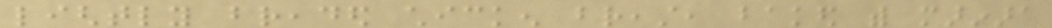lightly breaded chicken breast, baked with marinara
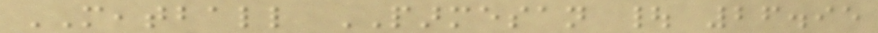MEATBALL PARMESAN | 26.95
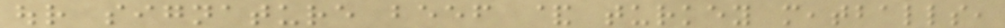our signature beef & turkey meatballs,
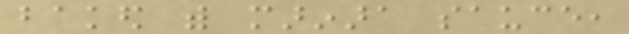baked with marinara sauce,
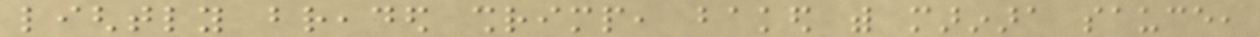lightly breaded shrimp, baked with marinara sauce,
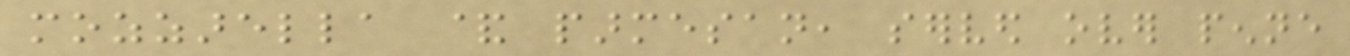mozzarella & parmesan, served over penne
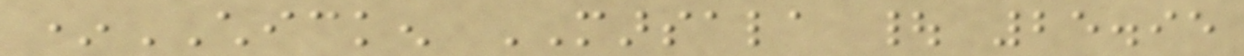*CHICKEN MARSALA | 25.95
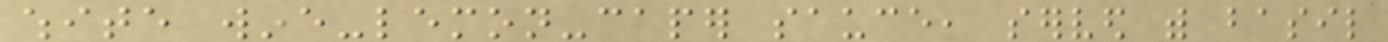white wine-lemon-caper sauce, served with basil
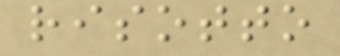risotto
